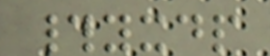#yxdp
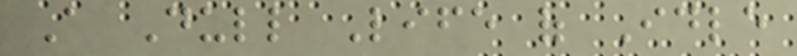A Dull Life of Idle
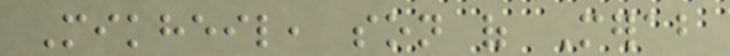Mikheil, son of Merab
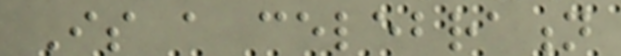Is a celebration
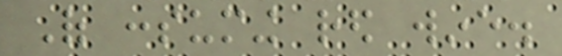Of consuming red wine.
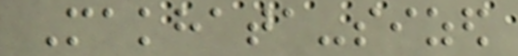Makhata-sized
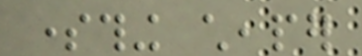something cheaper
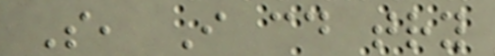So, I could try
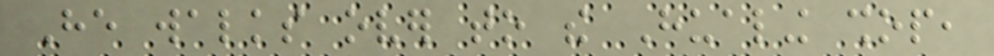He walks over to the Hualing shop,
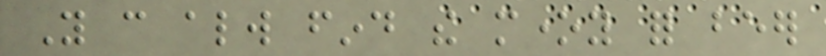You can always find the money for beer
